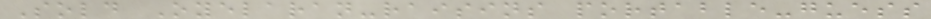Sold Oyelaran-raisins portable-guess
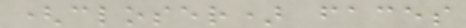(closer) faces
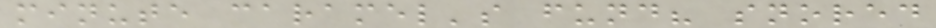minute caramel's fund? snored
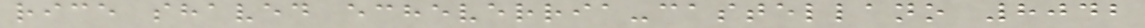rice shaved echeverria-castellano 8042
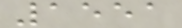1551
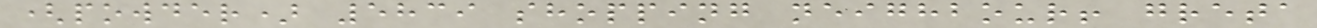(powder) 5839 shopping neighbour! greta
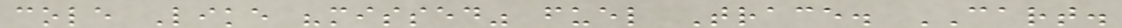cole Like "missed" fuel Trace. CART.
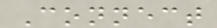Connect
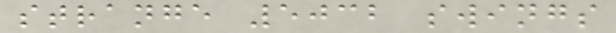strange 5032 swings
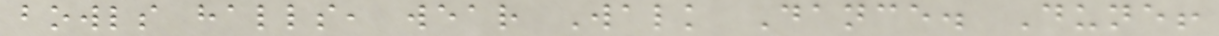bowls halls, wear Walk Dance. Dune!
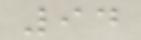94
